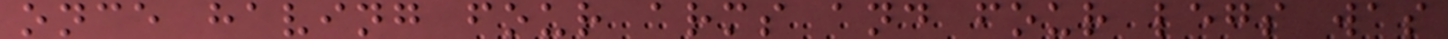once having four arms and four legs was
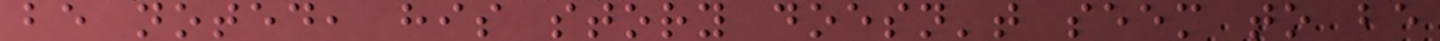be noted, his story doesn't seem to be
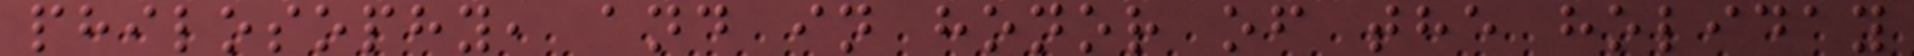philosophy, and in honor of the holiday
